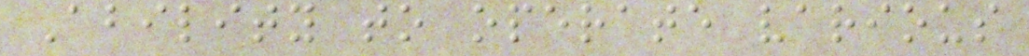Ability to operate various
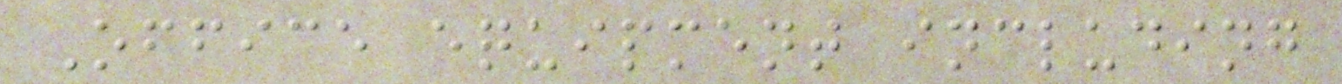Office equipment including
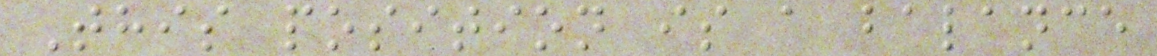This position is a balance
